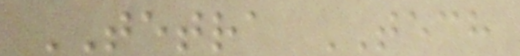TETRA TECH
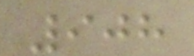908
